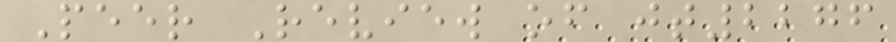Peer Review of jt2276
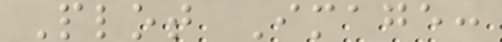Plot Image:
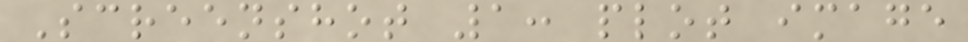Screenshot 1: plot image
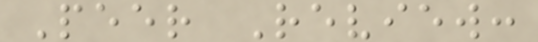Peer Review:
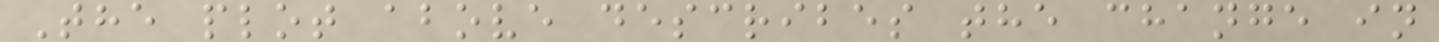The plot above describes the change in
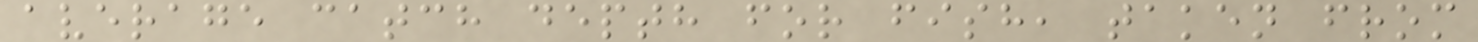average catch depth for fish, taken from
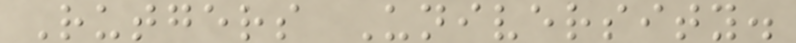Rutgers University.
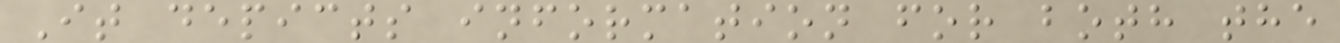It depicts information for both the
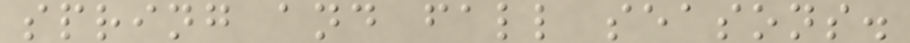spring and fall seasons.
